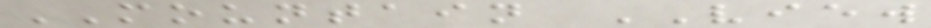MOUNTAIN VIEW
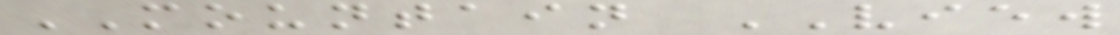MOUNTAIN VIEW
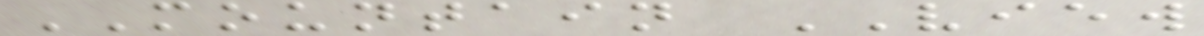MOUNTAIN VIEW
